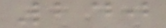240
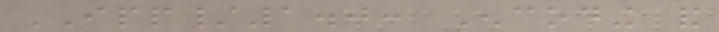IPP/1.0: Encoding and
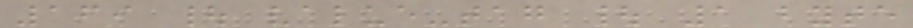169 | value-tag | 1 byte
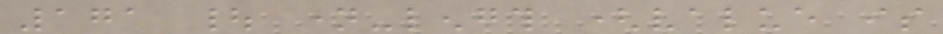171 | name-length (value is
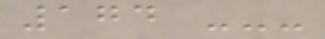174 ---
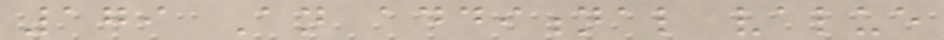179 An additional value
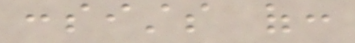consists of:
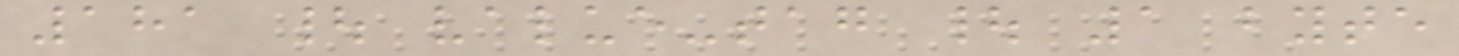181 | value-tag | 1 byte
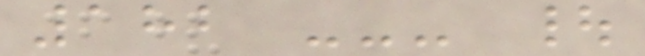182 --- |
